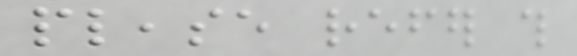please refer this
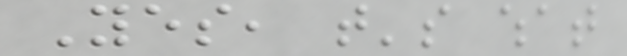Yes, that's what
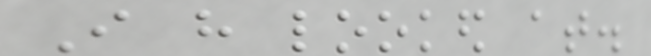I have looked at.
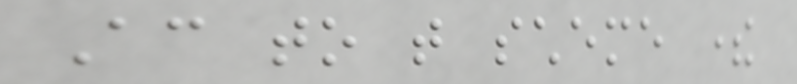According to that scheme there
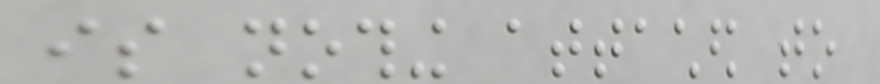is nothing attached to
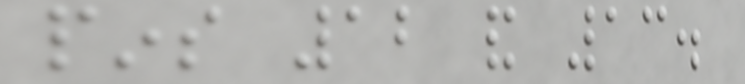pins 12 and 13.
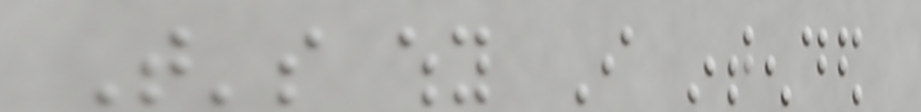That's why I intended
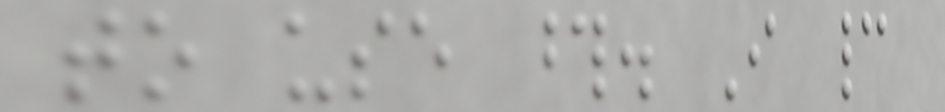to use those. I cannot
